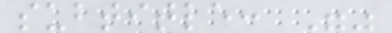subtitle: ""
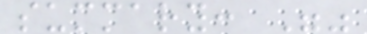summary: ""
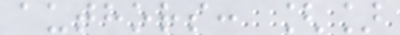authors: []
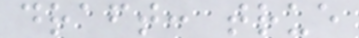draft: true
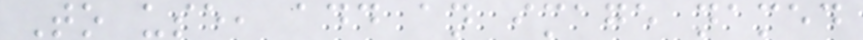To use, add an image named
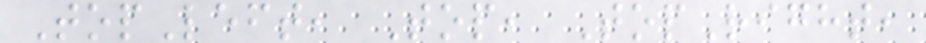TopLeft, Top, TopRight,
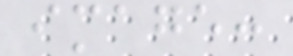image:
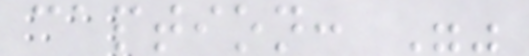caption: ""
